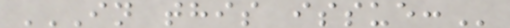IN THIS ISSUE:
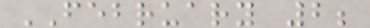FEBRUARY 2;
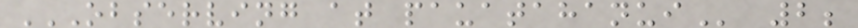OBSERVING AT PAUATAHANUI 2;
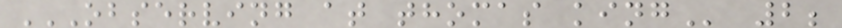OBSERVING AT THOMAS KING 2;
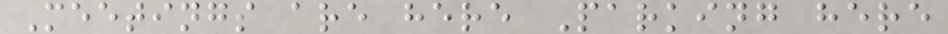Meetings are here Parking here
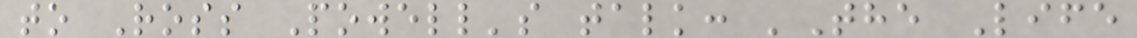to Ross Powell's talk: 'The Life
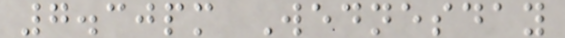7.30pm Wednesday
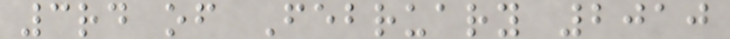3rd of February 2010
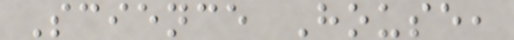Science House,
